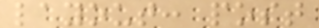layout: post
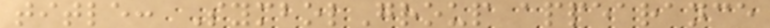title: SymbolGroup appearance
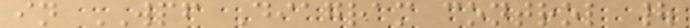in WPF Diagram control |
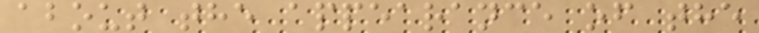about the appearance of the
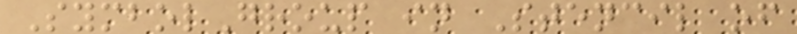SymbolGroup in Stencil of
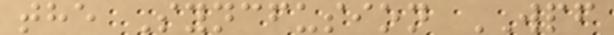the Syncfusion WPF
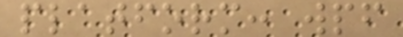platform: wpf
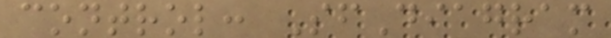control: SfDiagram
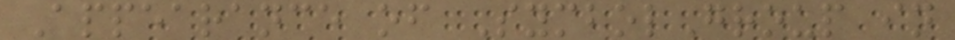Appearance of SymbolGroup in
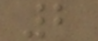2
